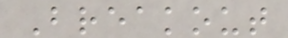Breakout
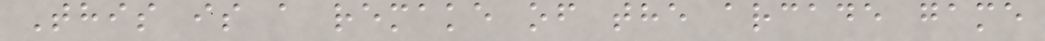This is a remake of the arcade game
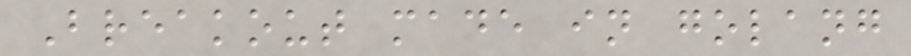Breakout made in golang
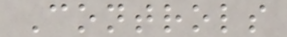Controls
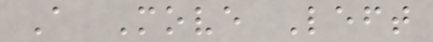A Move Left
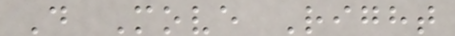D Move Right
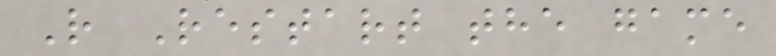R Restart the game
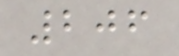206
